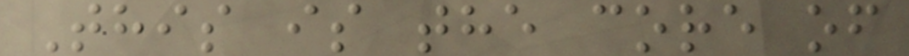This is the core of
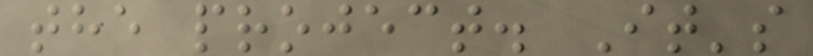the project. It's
